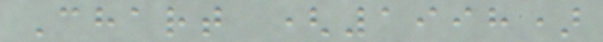Chart (1998)
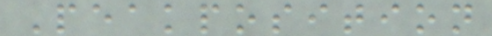Peakposition
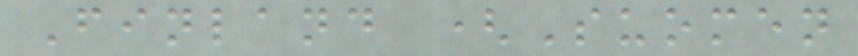Finland (Suomen
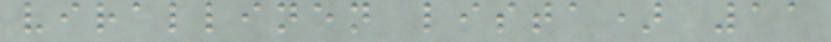virallinen lista) 11
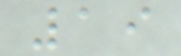19
